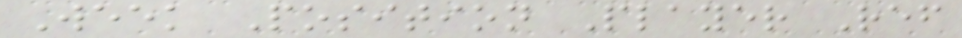Week Position Player Ref
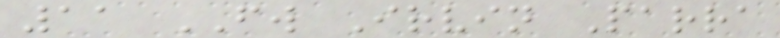11 FW Irvin Parra
